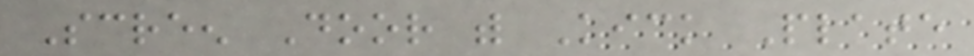Screen Door with Kick Plate
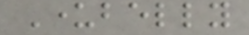Underbelly
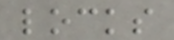locks
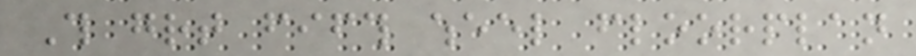This great fifth wheel floorplan
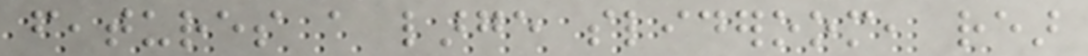features a large slideroom, rear
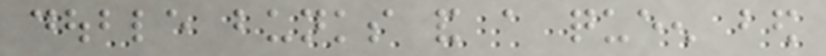double bunks and a queen bed
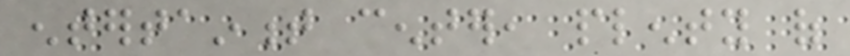entertainment center, plenty of
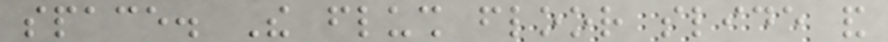space. The flush floor slide and
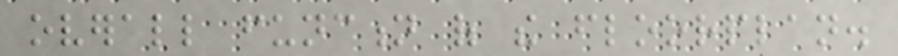overall function of the floorplan.
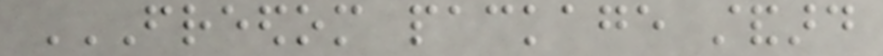FREEDOM PACKAGE STANDARD
